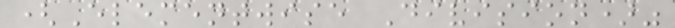(Elementwise Division)"
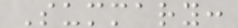Summary:
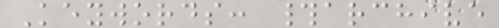Keywords: #archive
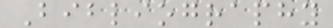Bibliography
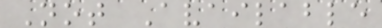Not Available
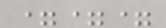===
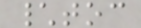\toc
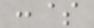:$
